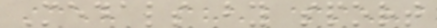Medals by sport
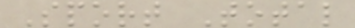Sport Total
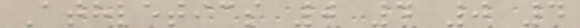Athletics 0 4 0 4
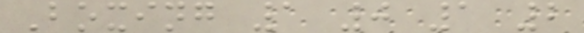Boxing 1 0 1 2
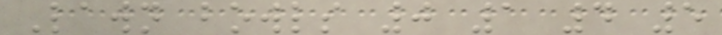Lawn bowls 0 1 4 5
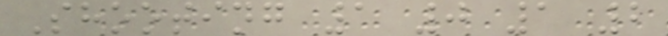Shooting 1 0 1 2
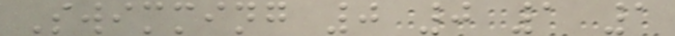Swimming 0 0 1 1
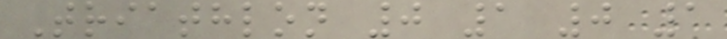Triathlon 0 1 0 1
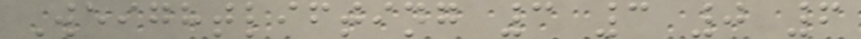Weightlifting 3 3 0 6
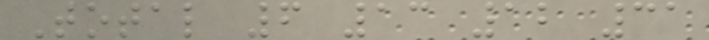Total 6 13 12 31
